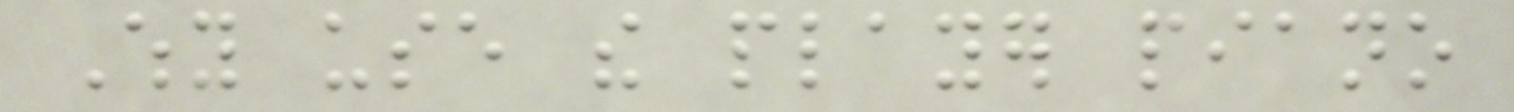Why use the player piano
